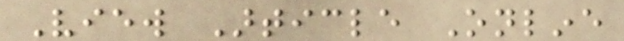View Article Online
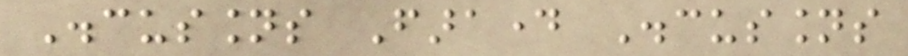Discussions Faraday Discussions
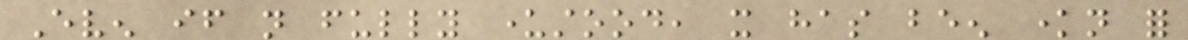Even if not fully understood, it has been known for
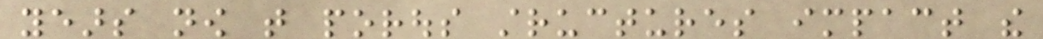years now that porous structures impact the
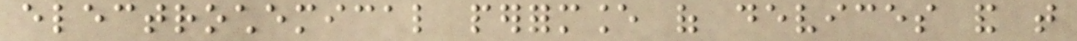electrochemical performance of devices and that
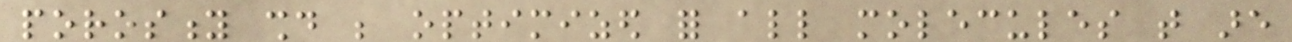porosity should be optimized for all molecules that are
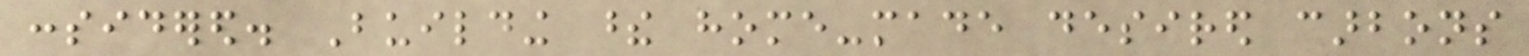considered. Building these home-made desired carbons
